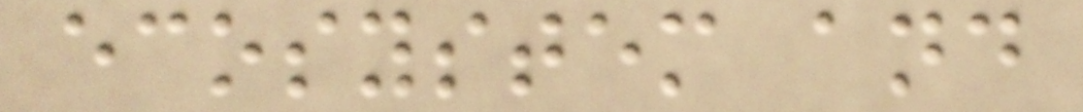ecosystem and
